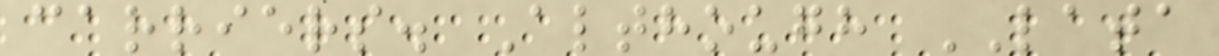carriers. Although LATA
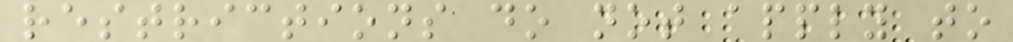restrictions do not apply to
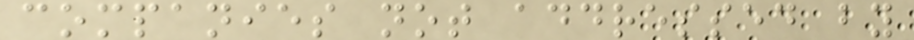companies not addressed by
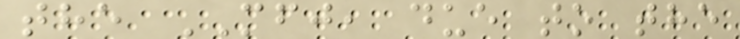the MFJ, due to the
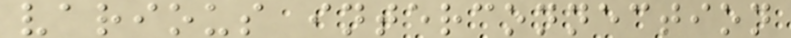various interconnection
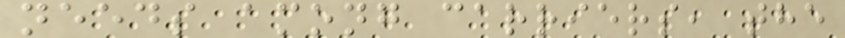needs among carriers, the
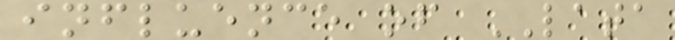influence of LATA
